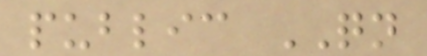public QN
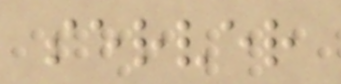server
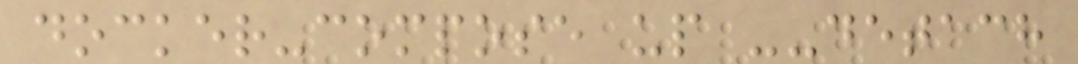docker-compose up --detach
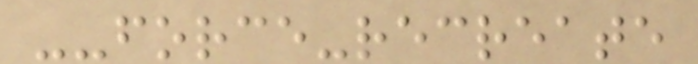--force-recreate
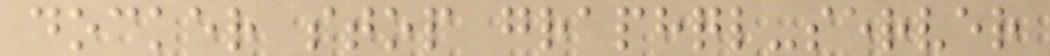docker stop graphql-server
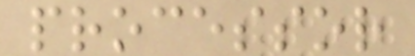processor
